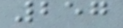257
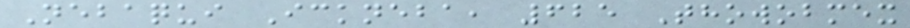Nebaqui Ickneba, 625 Thowobmex
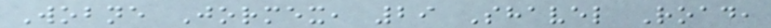Wobne Jormex, 29 Shavel Road,
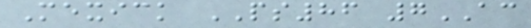Mexick PS86 7AC
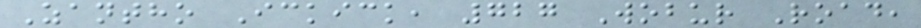Zantho Ickick, 727 Wobur Road,
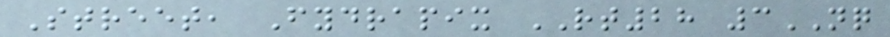Street, Fydrapix RT28 3NQ
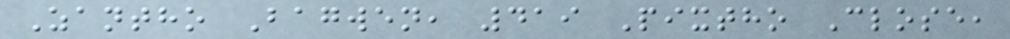Zantho Bagwen, 419 Pixtho Close,
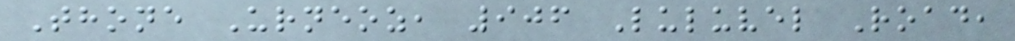Thone Urneoz, 906 Luluvel Road,
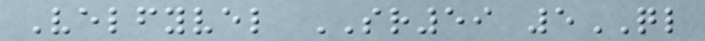Velfyvel SR59 5QL
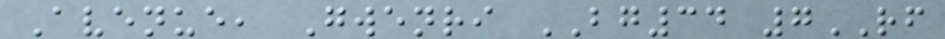Avenue, Gwenri BG34 7RF
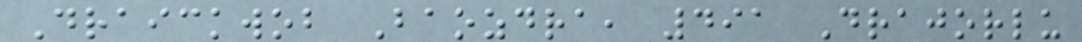Draickwob Baozdra, 491 Drajorlu
